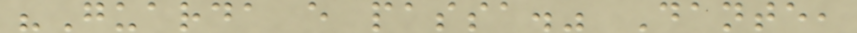"Guarda e passa." Dante,
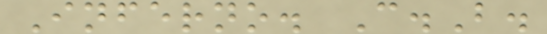Inferno. C.B.
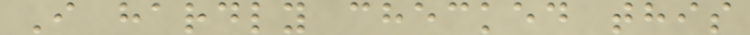I hardly checked this
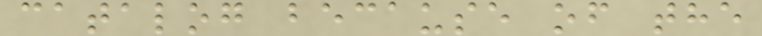catalog because of the
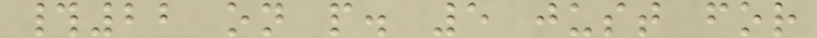#22 on p. 5 just for
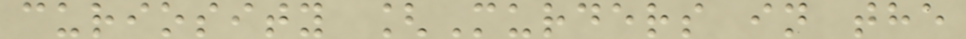curiosity [Murders in the
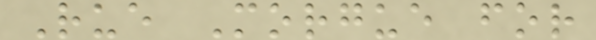Rue Morgue for
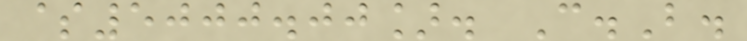$5000.00]. C.B.
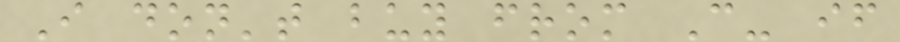I don't buy from C- if
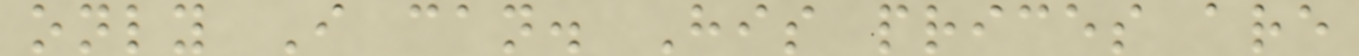only I can. His prices are
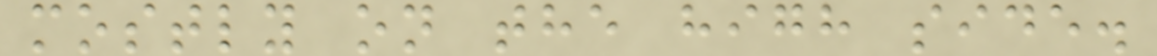mostly on the high side.
